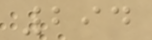294
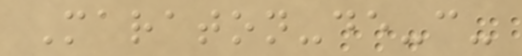Maraton-de-c-
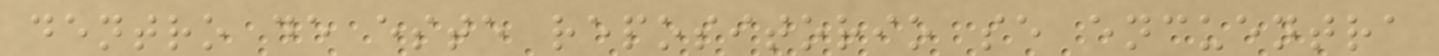dentro de este repositorio se encuentra
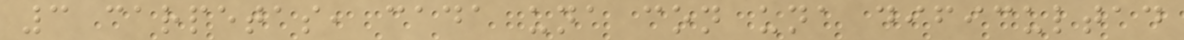3 carpetas, cada una con una dificultad
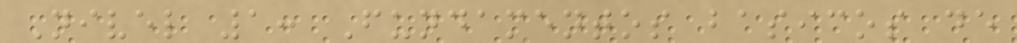Nivel 1: Fundamentos basicos de
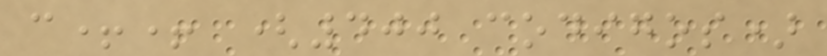c++ (400 codigos)
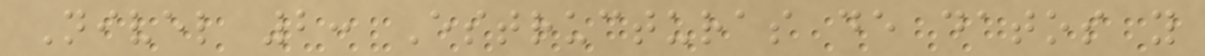Nivel 2: Estructuras de datos y
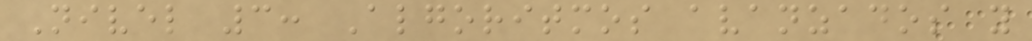Nivel 3: Algoritmos avanzados y
